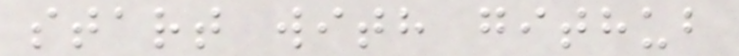start with github
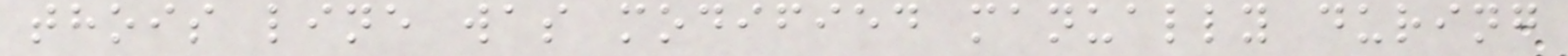thois line was modified manually during
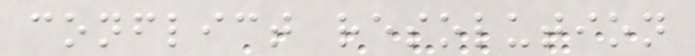conflict resolution
